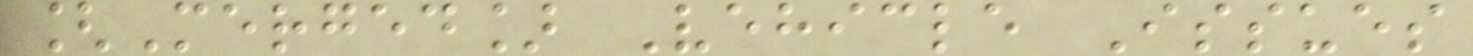[Merged] Vehicle Issues
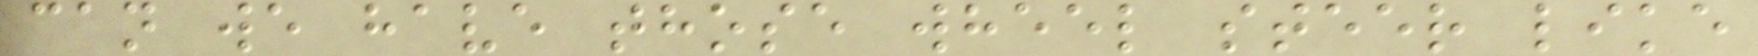can we have those wheel steer like
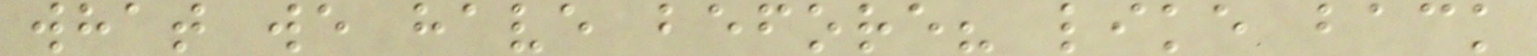what we have before? like back
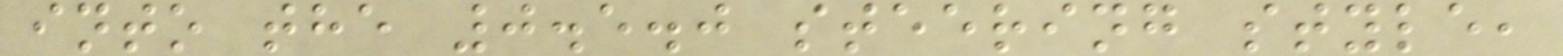into the 0.5.0 steering style,
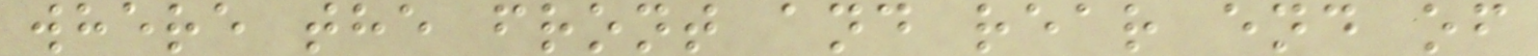where the front and rear end of
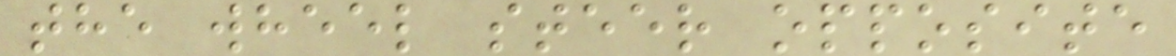the wheel steer opposite
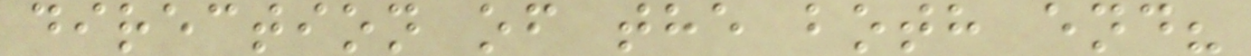direction of the both end?
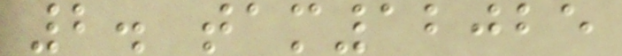2. tam12025
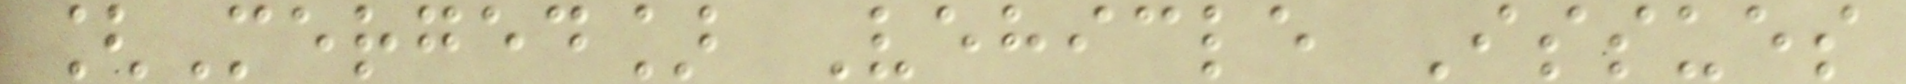[Merged] Vehicle Issues
